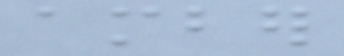amber
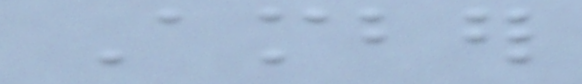Amber
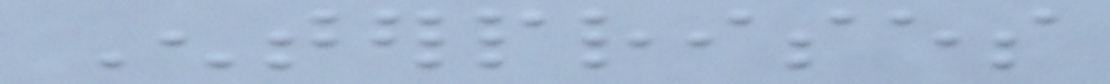Enterprises
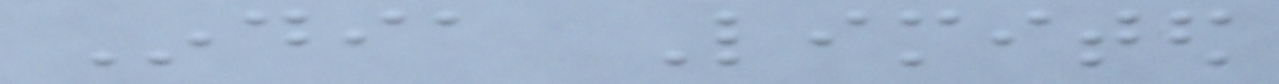India Limited
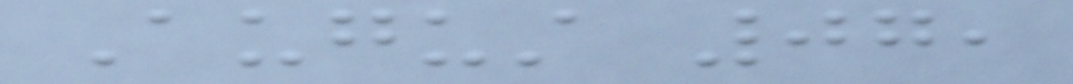August 07,
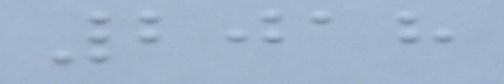2018
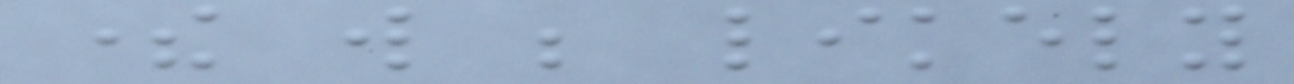there will be likely
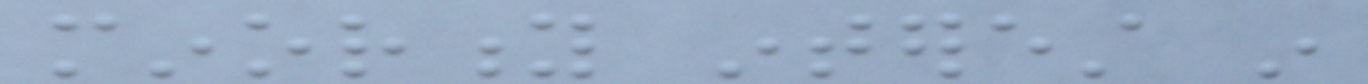minority interest in
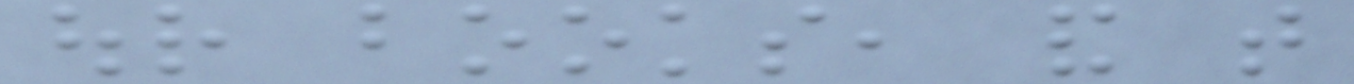our books, and that
